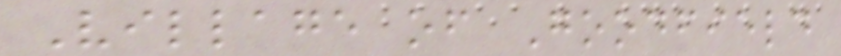Village of Goodfield
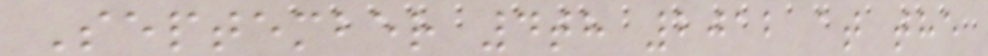September 4th 2012 at the
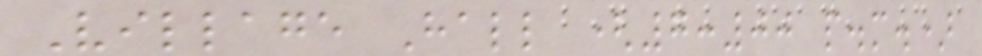Village Hall (7:00 p.m.)
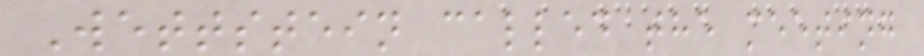Wettstein called the meeting
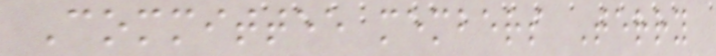Committee members Terry
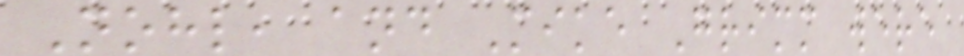Nohl, and Mike Grimm were
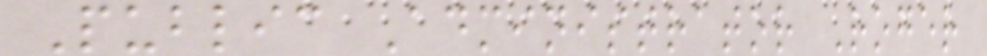Public Administrator Roger
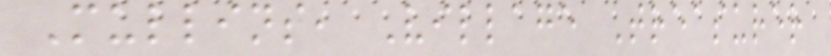Mullins, Village Treasurer
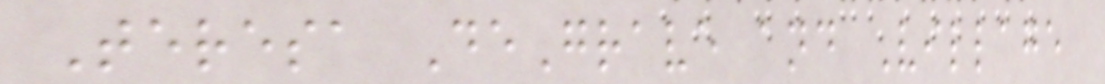Teresa DeGrave and Village
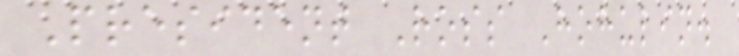President Ross Hohulin.
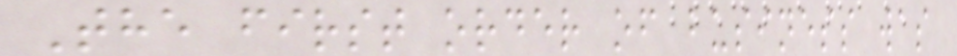The first order of business was
